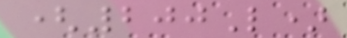(200L)
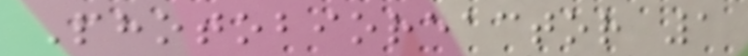Photobioreactor 1
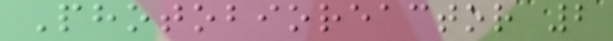Photobioreactor 2
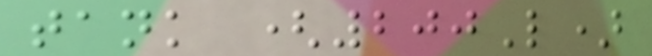tank (200L)
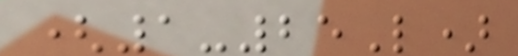(1-25L)
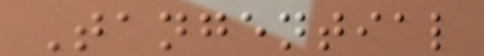Tangential
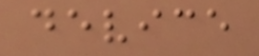device
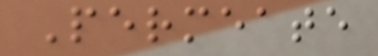Permeate
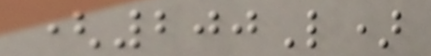(200L)
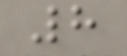8
